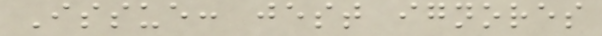Issue: jest ignores
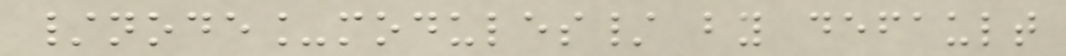/node_modules/ by default
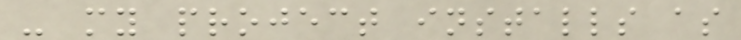- my project installs as
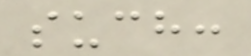such:
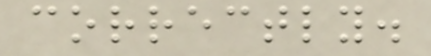correctly.
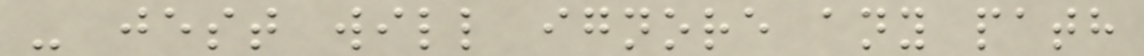- jest will ignore any path
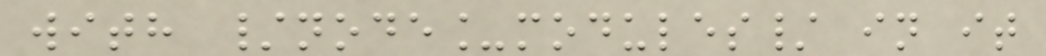with /node_modules/ in it
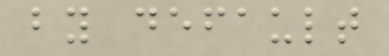by default
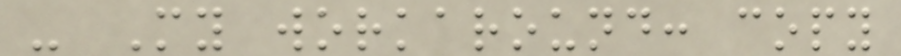- My workaround: copy
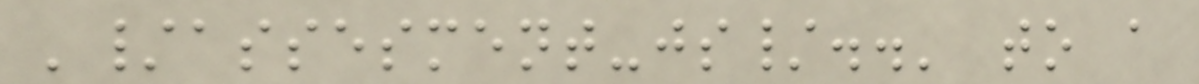'/assesment-js/..' to a
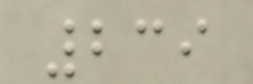239
